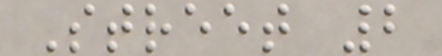Street 2
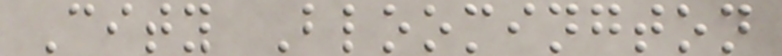City Bloomington
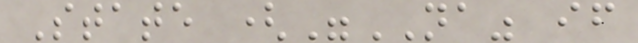State ("NA" if
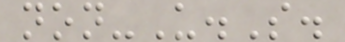non-U.S.
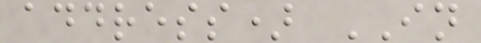address) IN
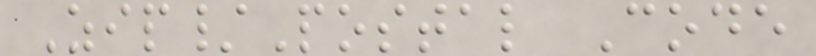Zip/Postal Code
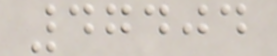47404
